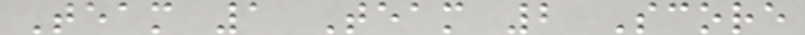Team 1 Team 2 Score
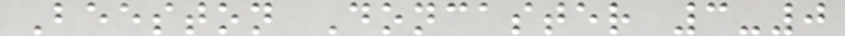Beeston Doncaster 3-0
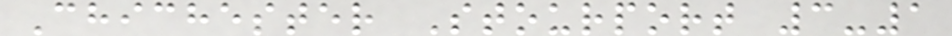Chichester Stourport 3-1
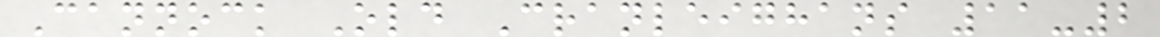Cannock Old Cranleighans 11-2
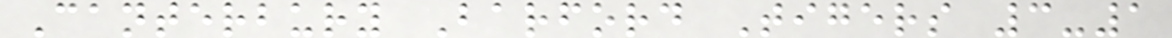Canterbury Barford Tigers 3-1
